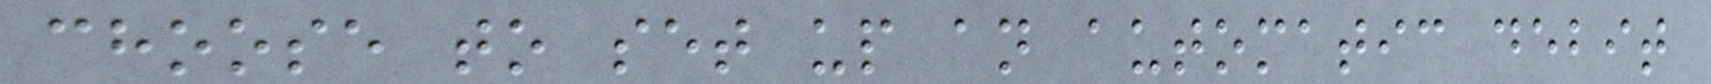choose to set up an automatic debit
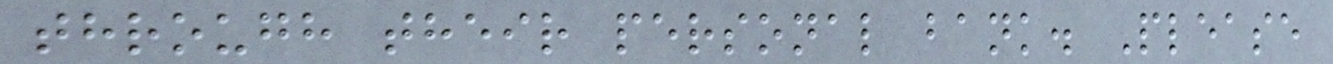through their personal bank. Please
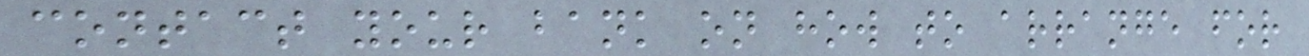contact your bank on how to arrange for
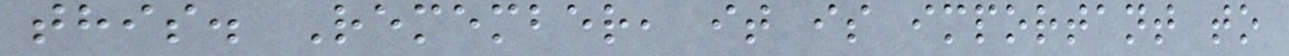this. Remember, it is important to
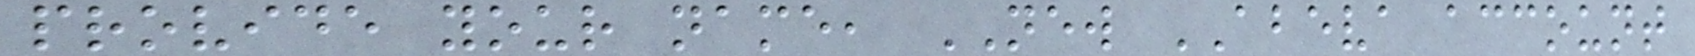provide your name, NEW ABEVA account
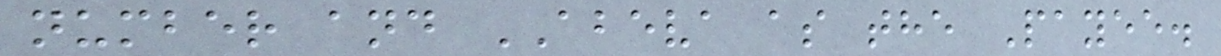number and ABEVA as the Payee.
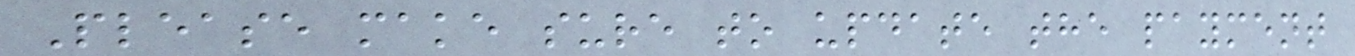Please make sure to update the payment
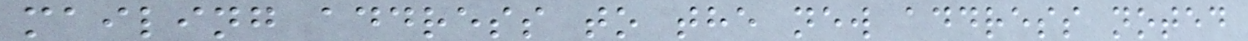mailing address to the new address noted
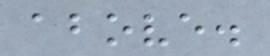above.
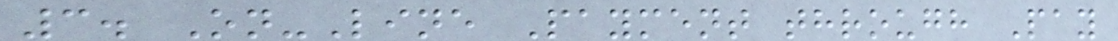3. On-Line Payment through Pay
